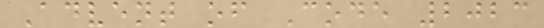Advent of Code 2023
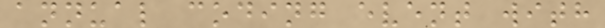annual coding event with
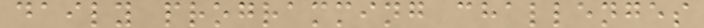daily programming challenges
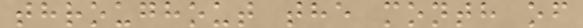throughout the month of
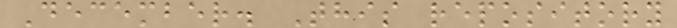December. This repository
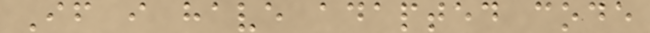If i have adapted code
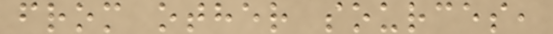from other sources,
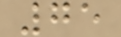75
